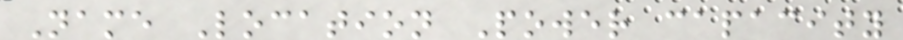Name Location Power capacity
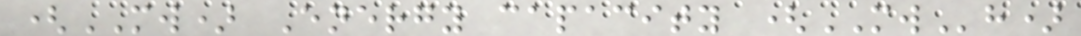(MW) Energy capacity (MWh)
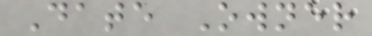Date Owner
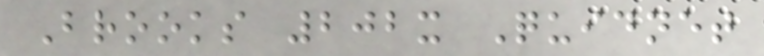Brooks 202x Quidnet
